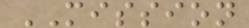MISSION
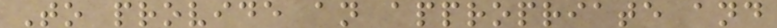To provide an appropriate and
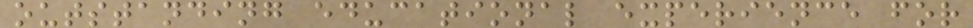outstanding educational experience for
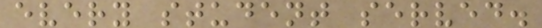every student served.
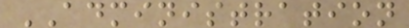ADMINISTRATION
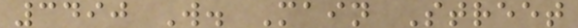3490 W. Main Street
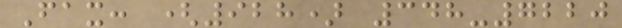Fax: (928) 348-7220
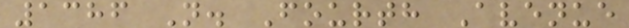1386 N. Fourth Avenue
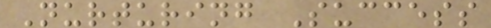Nurturing Success
